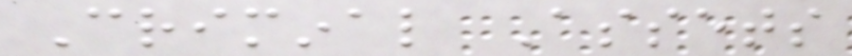Criminal Assets
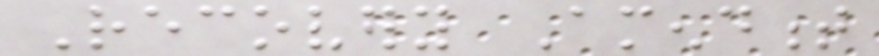Recovery Amendment
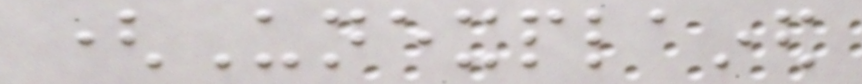(Unexplained
